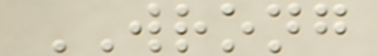WRONG
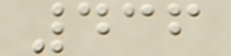436
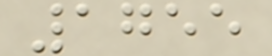1755
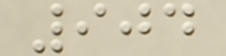904
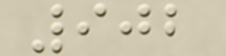902
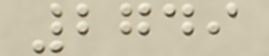2749
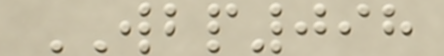WBP098
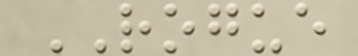ROGUE
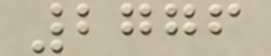2776
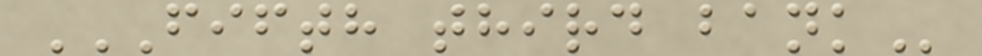FIFTH THIRD BANK
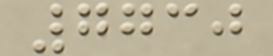7730
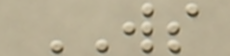WS
